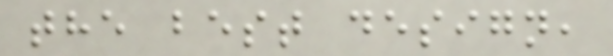the best design,
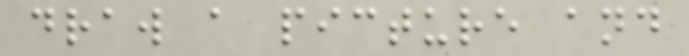draw a picture and
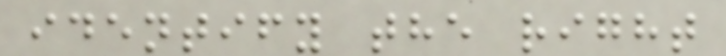identify the right
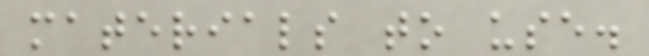materials to use.
